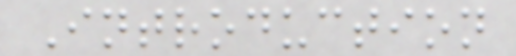Introduction
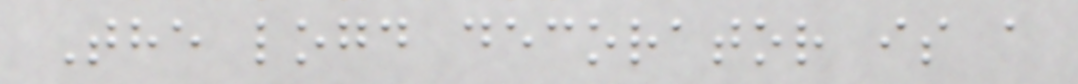The logd decorator is a
